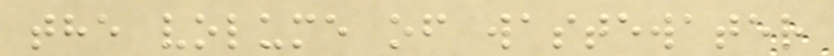the volume of wastewater
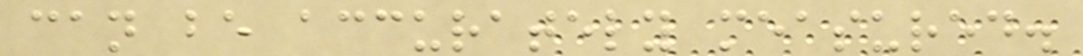can be accurately measured.
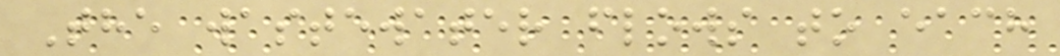The wastewater flows to each
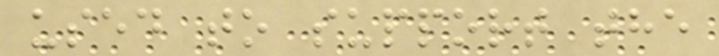used to support the
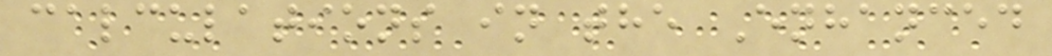calculations in the Enhanced
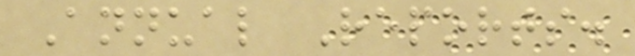Annual Reports.
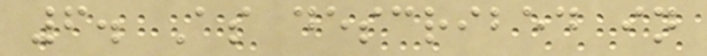6. As described in
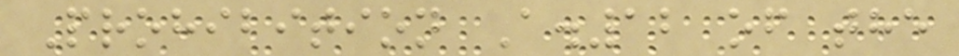Prohibition A.12 of the
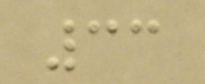33
